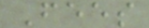Fees
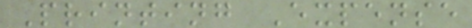Printing Expense
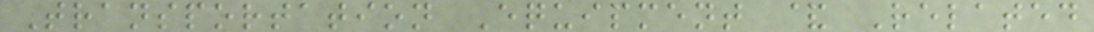Transportation Equipment & Related
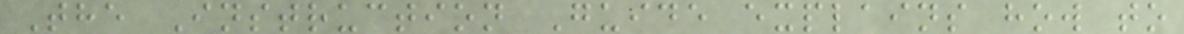The Instruction Guide explains how to
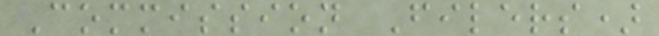Commission Filers)
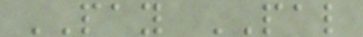PAY PAL
